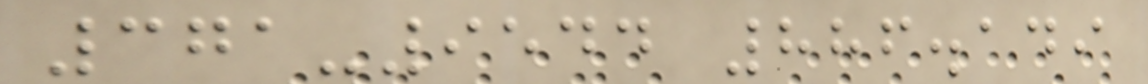371-9544 886.149
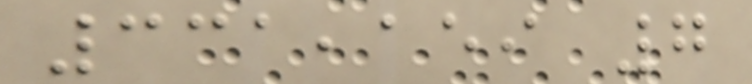331,159 7
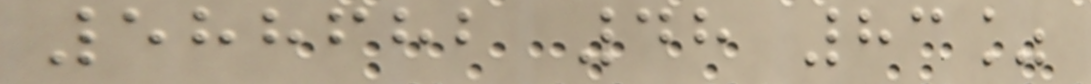588682 48 83%
